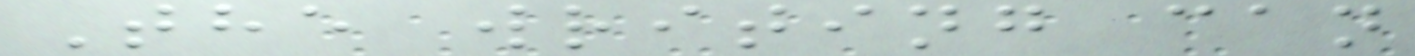The writing can
